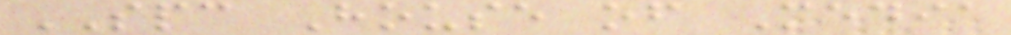SPC House of Media
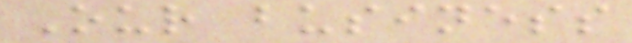Our business
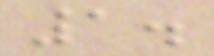1.
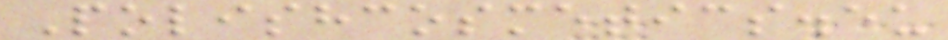Polishcosmetics.eu
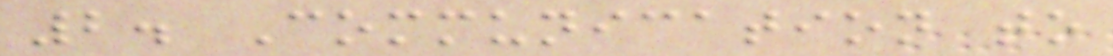2. Communication to
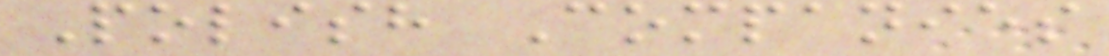Polish Companies
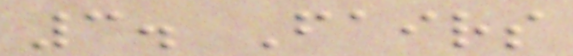3. Fairs
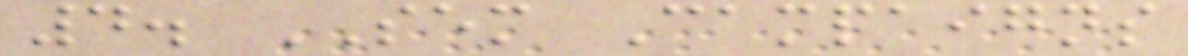4. SEM Campaigns
